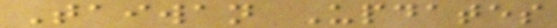Taiwan Updates
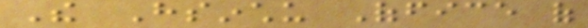The Hsinchu Office of
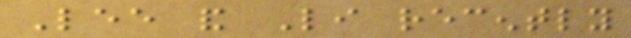Lee and Li recently
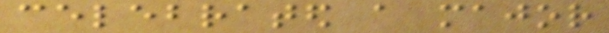celebrated a major
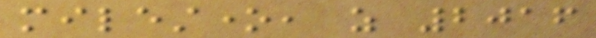milestone, as 2016
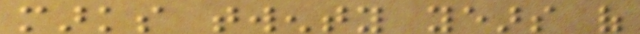marks twenty years of
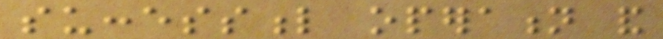successful operation and
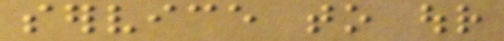service to our
